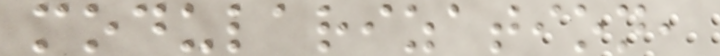modularization,
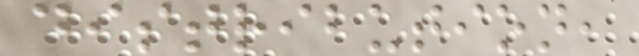distribution,
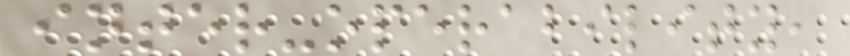inter-operability,
